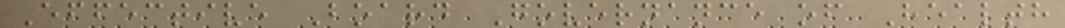Effective Board Governance of Health
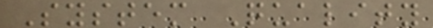System Quality
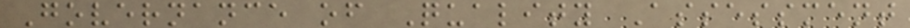Governance of Quality Assessment
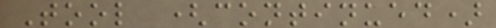Tool (continued)
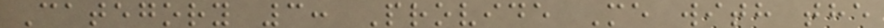Category 3: Provide Me with the
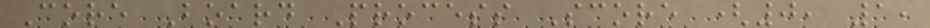Core Board Process Score (0, 1,
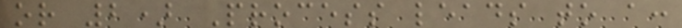or 2) Process leads to a:
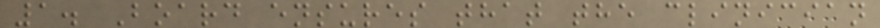1. Board ensures that the clinician
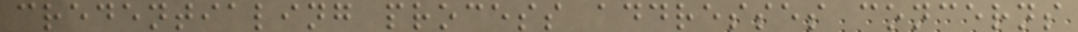credentialing process addresses concerns
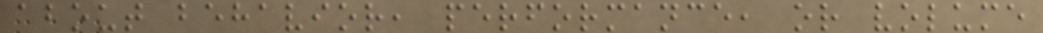about behavior, performance, or volume
